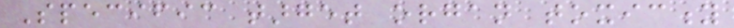Specific target organ toxicity
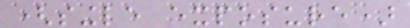(single exposure)
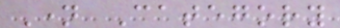Name Category
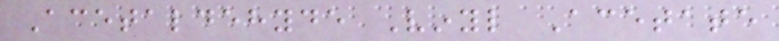Acetaldehyde Vinyl Acetate
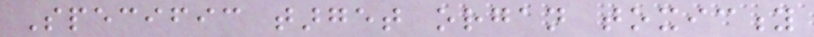Specific target organ toxicity
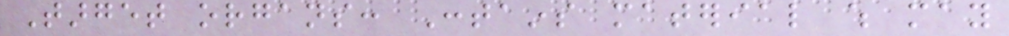Target organs: Contains material which may
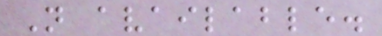Not available.
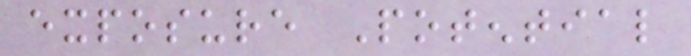exposure Potential
